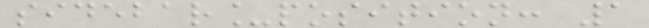sidebar_position: 1
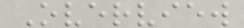Overview
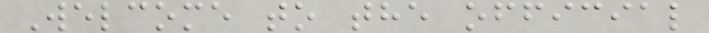Welcome to the official
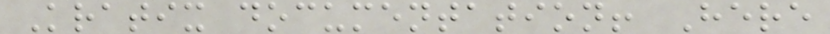Kratix documentation! Here
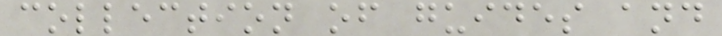collection of guides and
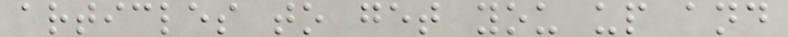articles to get you up and
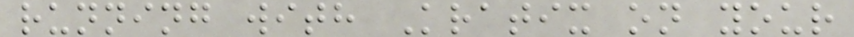running with Kratix on your
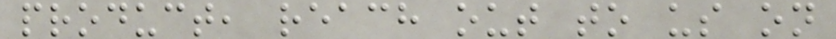product, reach out to us on
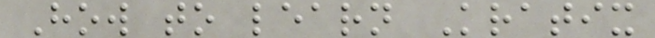How to learn Kratix
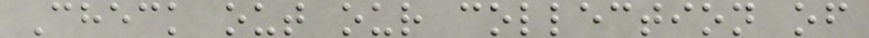Check out our collection of
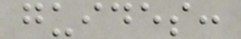guides:
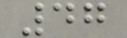47
